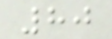80
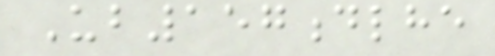Ub157dlhe
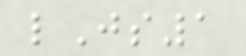lJs1
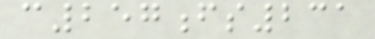c257fs231
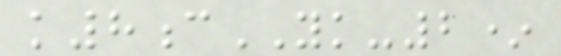k8cYK-2*
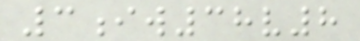3iw38v8
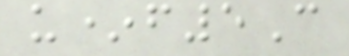u*f5C
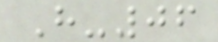H-06
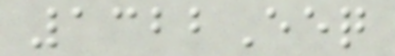1322Eeq
